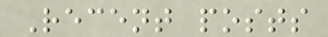Recent posts
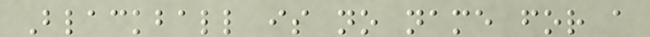Blackball is no name for a
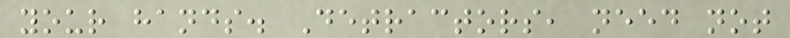your hands. Detractors, need not
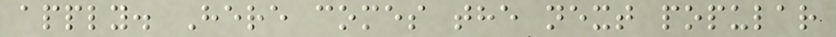apply. Here comes the next popular
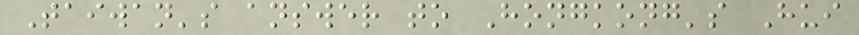Taiwan's answer to Hongkong's Hui
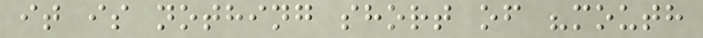it is nothing short of "mouth
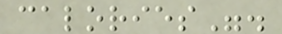calories".
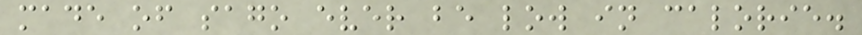made of sago ever be low in calorie.
